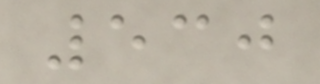530
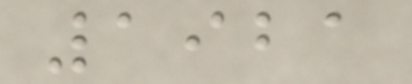1921
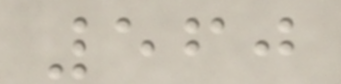560
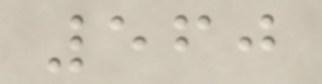560
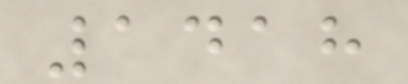1418
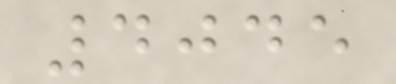4045
